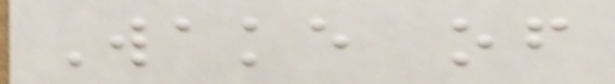Wake of
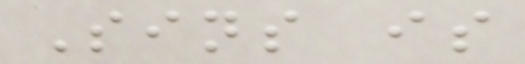Sins is
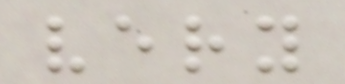very
